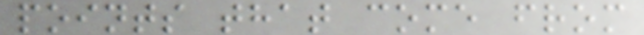points that come from
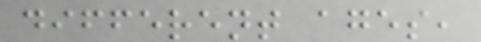different ages,
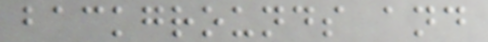backgrounds and
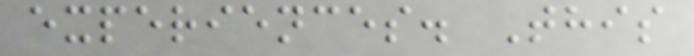experiences. This
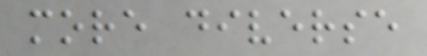more diverse
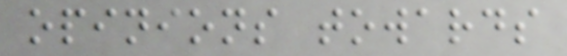opinions towards
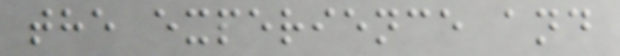the experience and
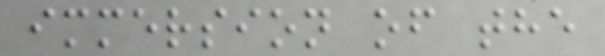immersion of the
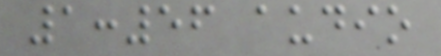1:56 audio
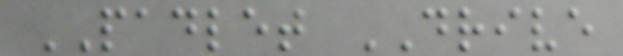PADLET DRIVE
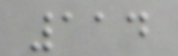114
